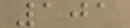101
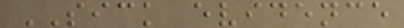SICK evidence
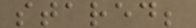stared;
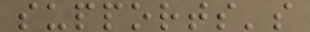supports's
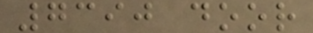7390 door
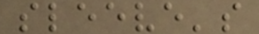sleeve's
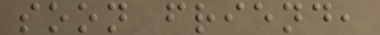soon friend,
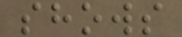shows
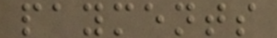payments
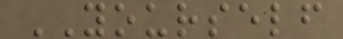YOURSELF
